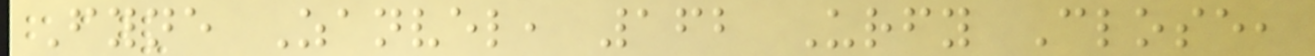Fyne Zanvel, 162 Urfy Close,
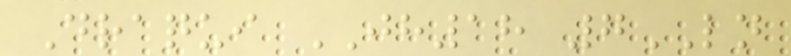Draqui JH18 7LN
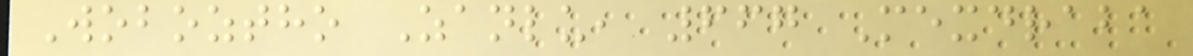Woboztho Zanlu, 667 Mexdraba
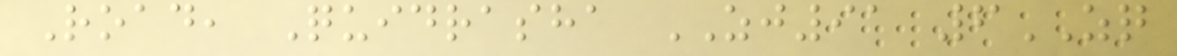Road, Quidrasha ZJ91 6ZQ
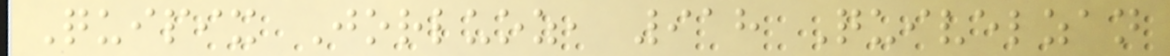Quipix Jorluoz, 918 Quivelzan
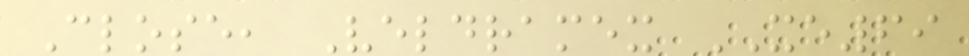Close, Veldramex XE69
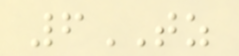6TZ
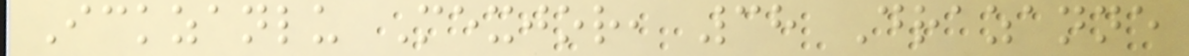Ickzanlu Mexjor, 38 Drazanne
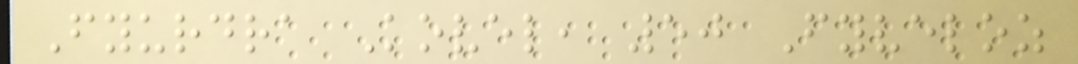Fyurdra Kovel, 50 Fyveloz
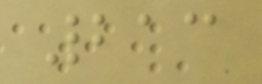213
